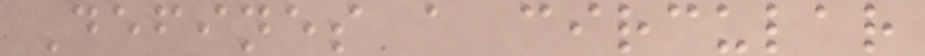Defines a circular
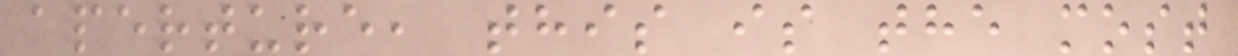aperture, this is the most
